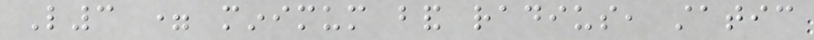L3 = minimum band radius, static
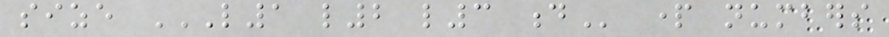size L1 L2 L3 D part numbers
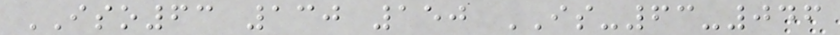ISO63 130 150 IS-63-046
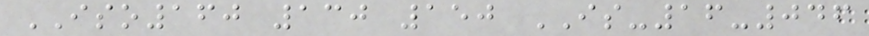ISO160 130 150 IS-16-046
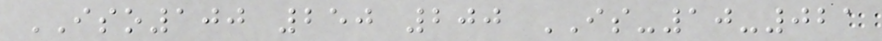ISO100 250 200 IS-10-021
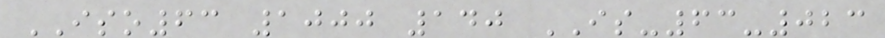ISO63 1000 140 IS-63-023
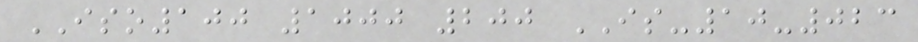ISO100 1000 200 IS-10-023
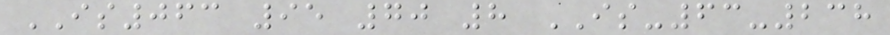IS063 95 70 8 IS-63-238
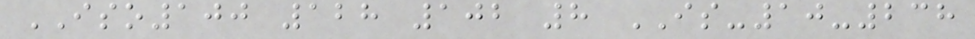ISO100 128 102 8 IS-10-238
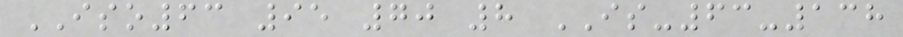ISO63 95 70 8 IS-63-138
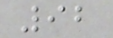92
